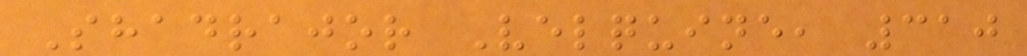Shadrajor Velquine, 310
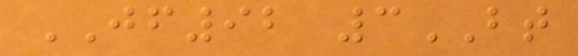JF92 3BT
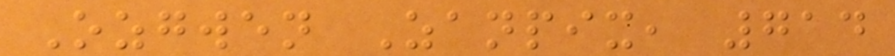Ozgwen Zanpix, 714
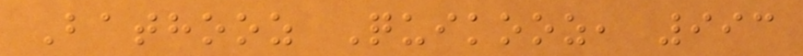Bathooz Quikooz, 993
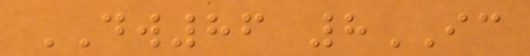DW86 8IC
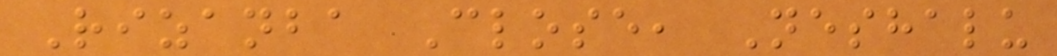Rizanba Close, Neshalu
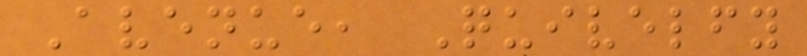Avenue, Quivelfy
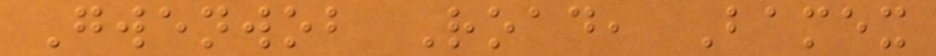Gwenwob Road, Bamex
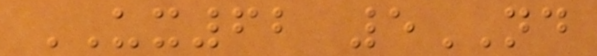UX62 5ND
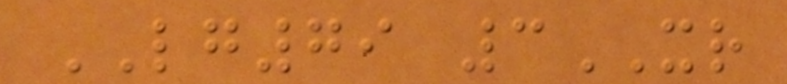LG79 3XR
